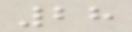28
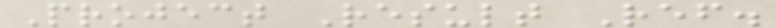Project Result Ref.
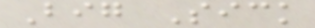Big Sick
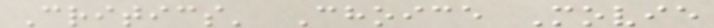Critics' Choice Movie
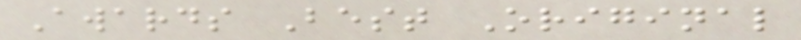Awards Best Original
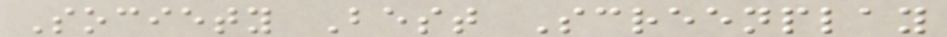Society Best Screenplay
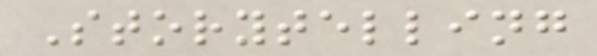Storytelling
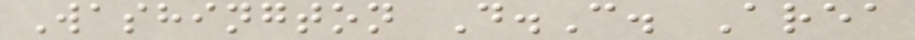Washington D.C. Area
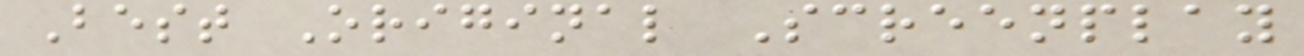Best Original Screenplay
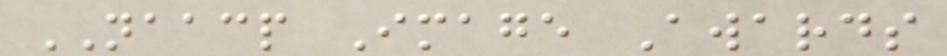NAACP Image Awards
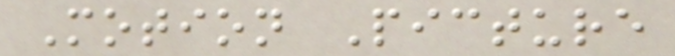Motion Picture
